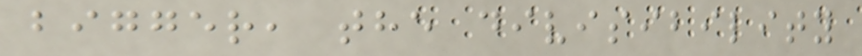bigger, the divisibility
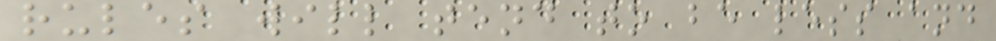rules will tend to be less and
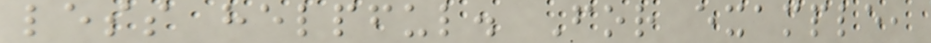less helpful. For example,
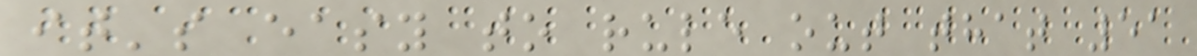it's easy to rule out that 51
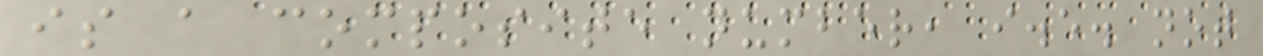is a composite number, i.e. not
